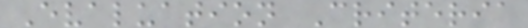Evaluation Criteria
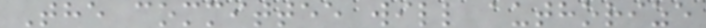The committee will authorize
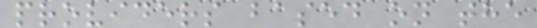providers based on the
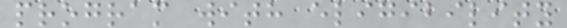program with eligibility
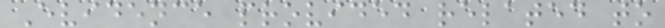Evidence provided related to
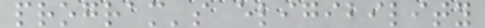program's eligibility
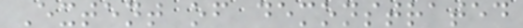Extent of demonstrated
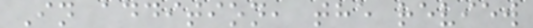In addition, the review
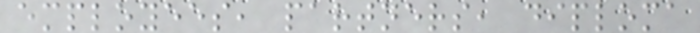employees, partners, diploma
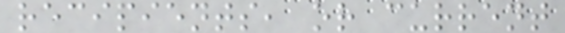recipients, or current
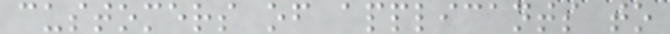customers of applicants to
